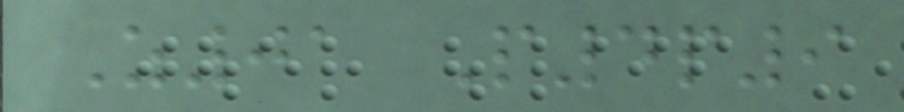Z01 P4p9
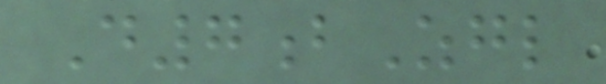D7bZgl
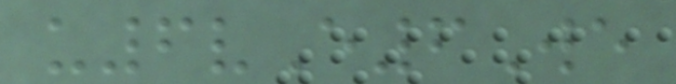u6vE6We
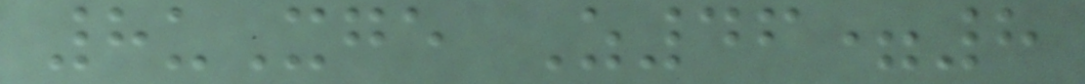8uXge Z46=8
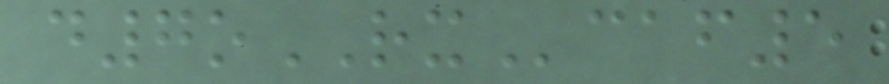d7oRXcaf5
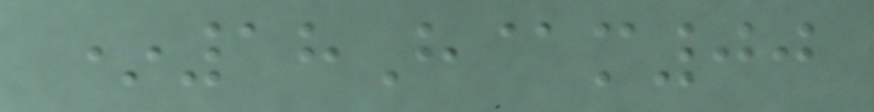*18H@m00
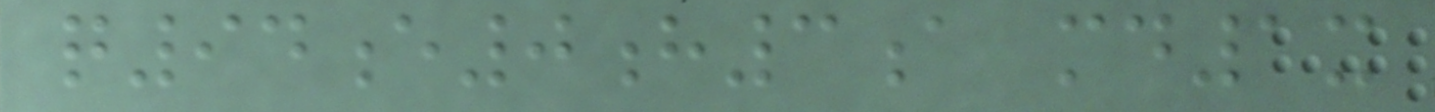q94e0h3a md1x
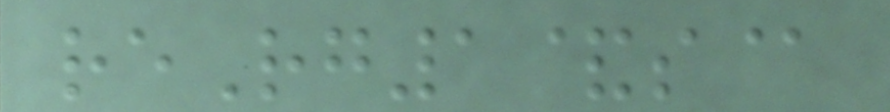reRg1&s@
